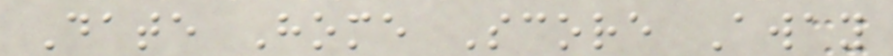Date Home Score Away
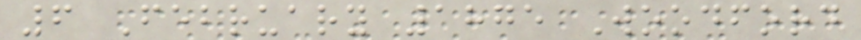6 February 1875 Woodford
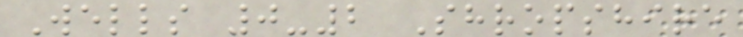Wells 0-2 Shropshire
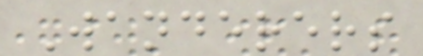Wanderers
